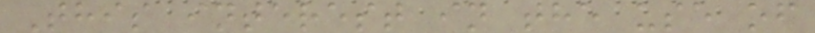This interest in the use of
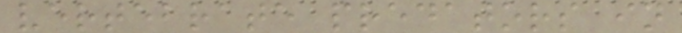vertebrate predators in
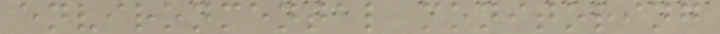environmental monitoring
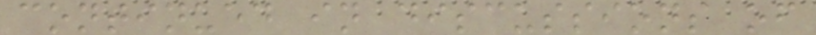continued in discussions of
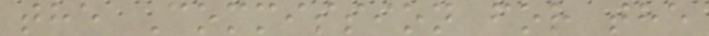the Commission for the
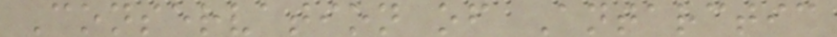Conservation of Antarctic
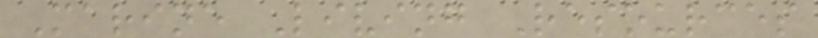Marine Living Resources
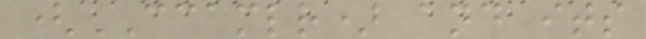(CCAMLR) and its
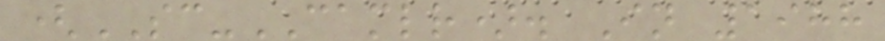(SC-CAMLR). In 1988
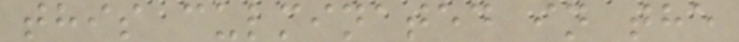this culminated in the
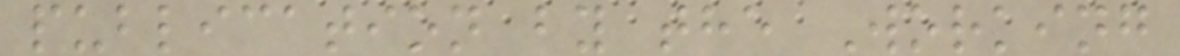publication by the Working
